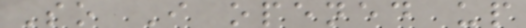So I opened up
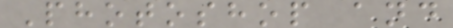Photoshop and
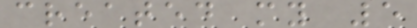created my 5
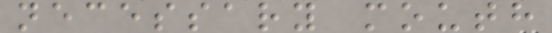necessary mouth
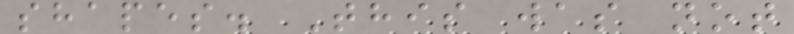shapes. This was not
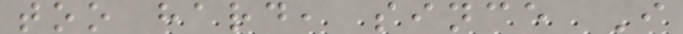too hard, since I
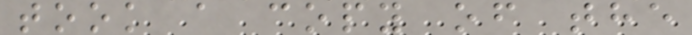took a copy of the
